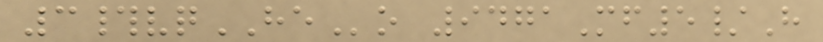3#vqHEo 9471Mf5/H
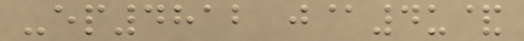-ep4812 j@4u&
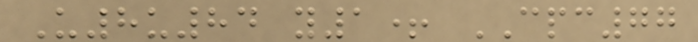U8u84 y1+ CPC77
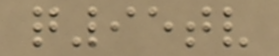q95tv
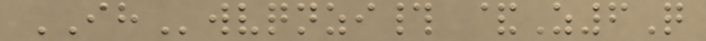IHwvqnzi# &Z6Q
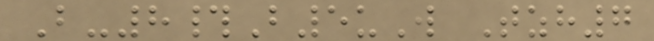B-8#B5uW Tzh7
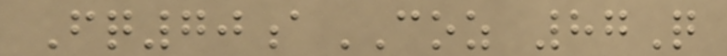Fq70aCOZ 87Q
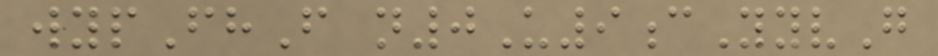wypFhF n0U9cYyvG
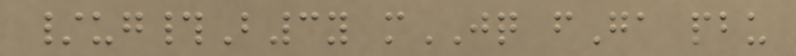/ug#B3y mJQ fGa pbu
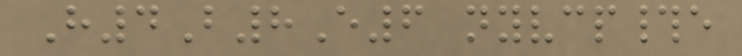H4B8E6 nyvcp#e
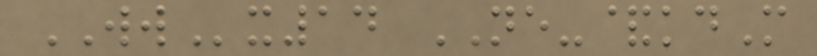WWx14 NE-&kdM
